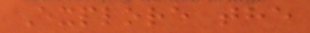Explore the
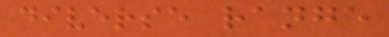diverse range
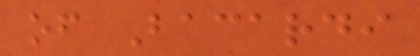of Bacardi
